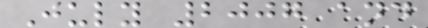July 2007 and
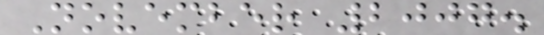November 2007.
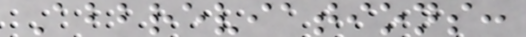Abbreviations:
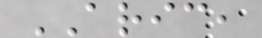ARIC,
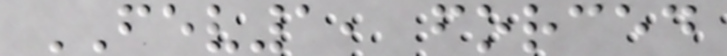FEV1, forced
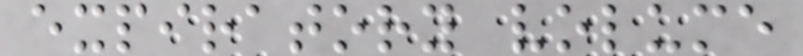expiratory volume
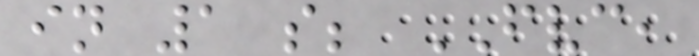in 1 s; FVC,
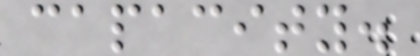capacity.
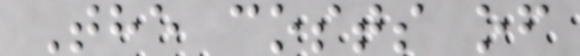The costs of
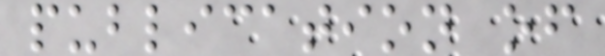publication of
